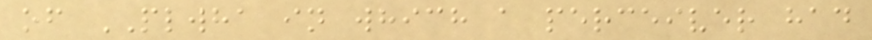of PLWHA in which a perceiver had
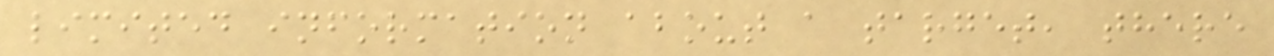limited information about a target, there
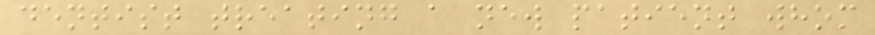dentist treating a new patient whom
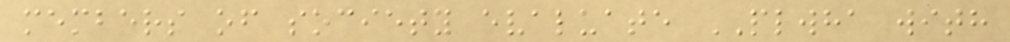members of society evaluate PLWHA with
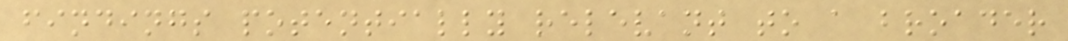findings potentially relevant to a broader
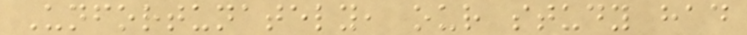Unfortunately, our study had
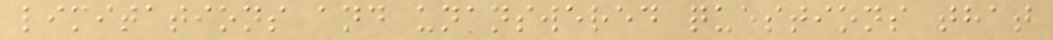limitations and unanswered questions that
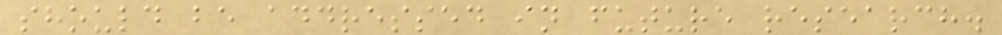should be addressed in future research.
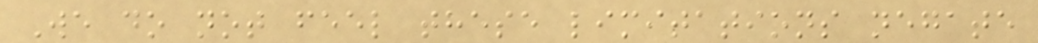We do not feel these limitations negate
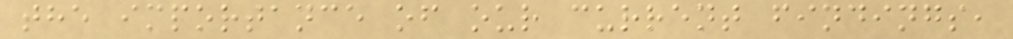the importance of our current findings,
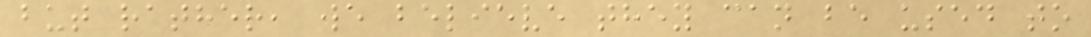but rather, we believe they can be used to
